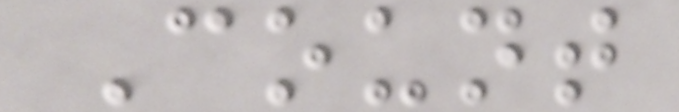Count
